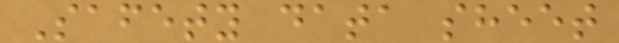Safety data sheet
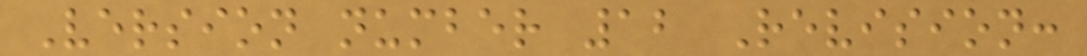Version number 12 Revision:
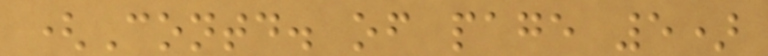(Contd. of page 5)
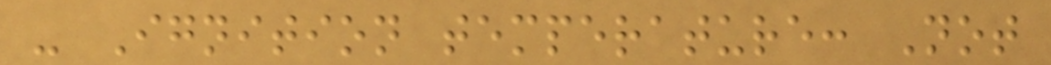- Ignition temperature: Not
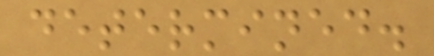determined.
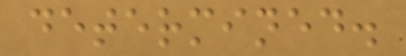determined.
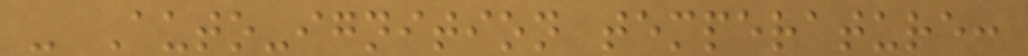- Auto-ignition temperature:
